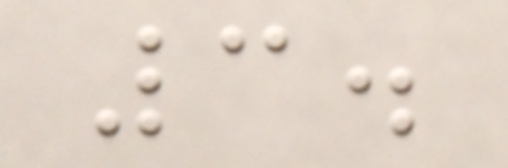3.
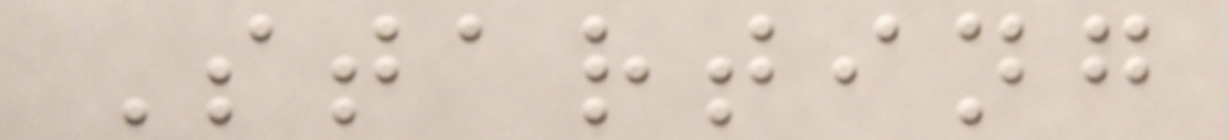Starting
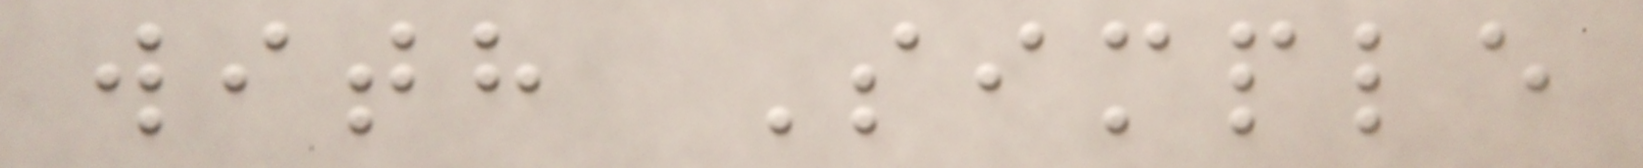with Simple
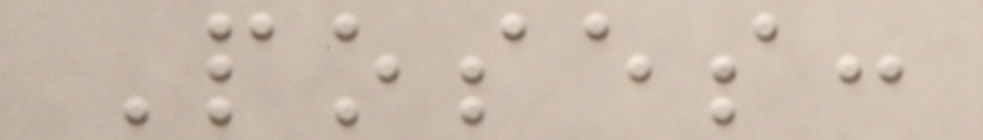Poses:
